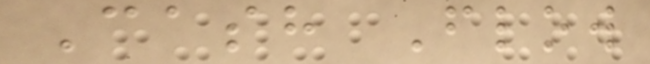Cash Flow
